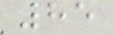85
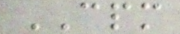CPM
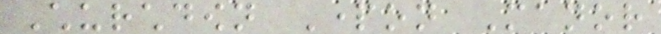Churchdown Parton Manor
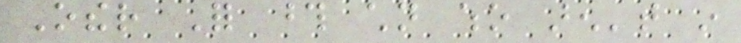Other For those children who aren't in
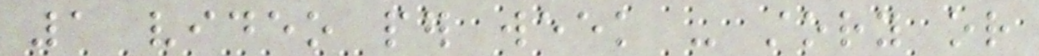1 video per week - story or
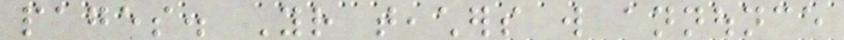pages. Your teachers will announce
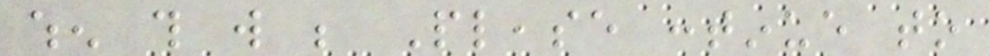when this will be Please continue to
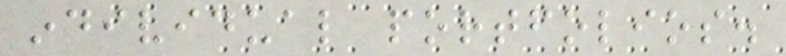individual portfolios.
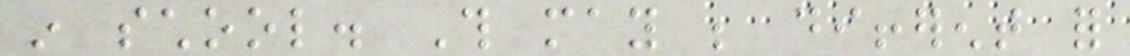in school. This may be different for
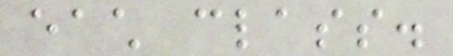each class.
